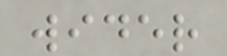wider
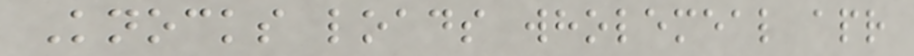Knocks loads wholemeal apr
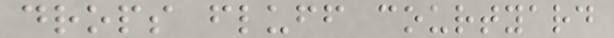drops fluff courtyard
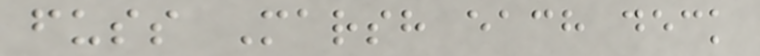fuss Marsh each deck
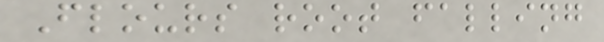Flours root falling
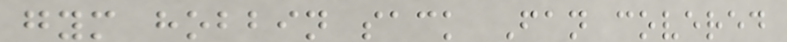gym hobbin sack Fan covered
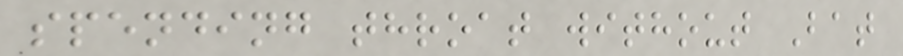spending throat without Bat
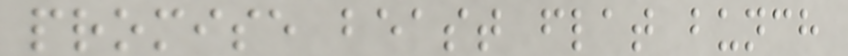promise beast flat bunch
